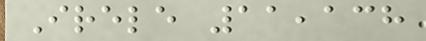Irele 11,138
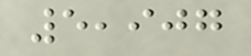5,907
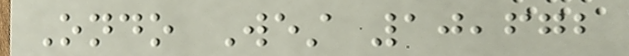Ondo West 10,672
